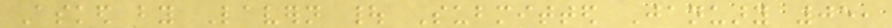Asked by Lavern | Submitted January 05,
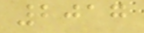2017
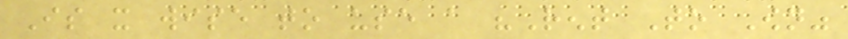Is it wise to use a "Rent To Own"
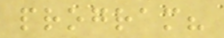program?
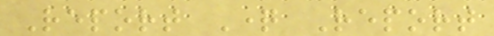Report Question Report
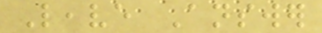Leave Answer
